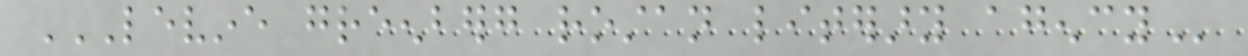LEVINE GREENBERG ROSTAN LITERARY AGENCY
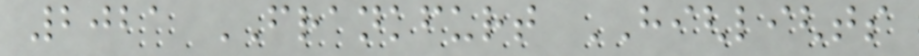2021 FRANKFURT HIGHLIGHTS
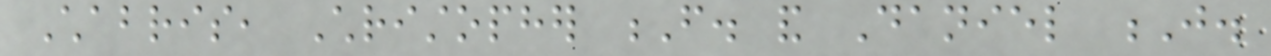Chabris, Christopher F. and Daniel J.
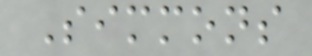Simmons
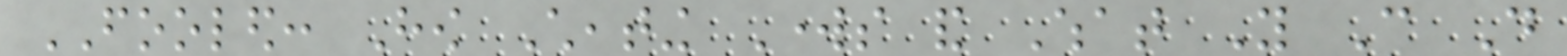FOOLED: How Cheating Works and What You Can Do
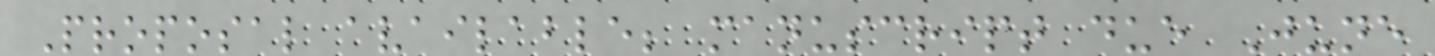Proposal available; manuscript due June
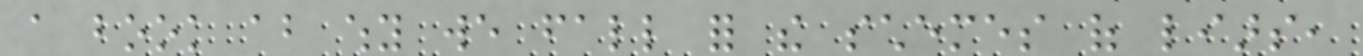a book about why we fall for the schemes of liars,
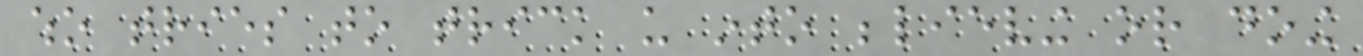who tries to trick us into believing or doing
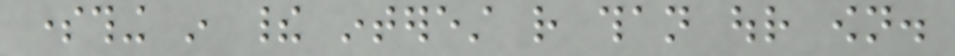something in their interest rather than our own.
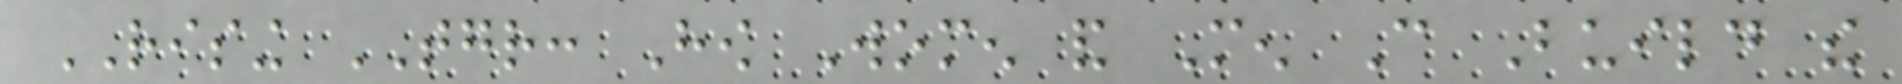RISING TOGETHER: How Women and Men Can Build the
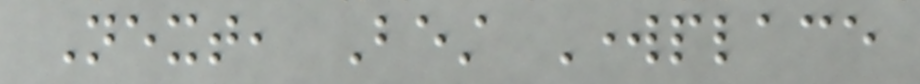Next, Best Workplace
